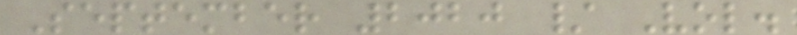September 2020 / Vol.
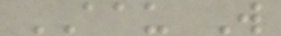AAU W
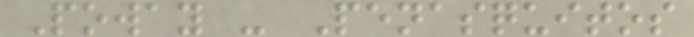Poway - Penasquitos
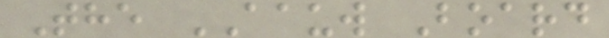The AAUW Board
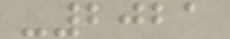-2021
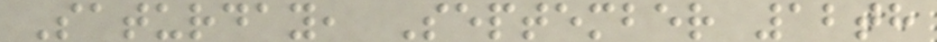Saturday, September 12th
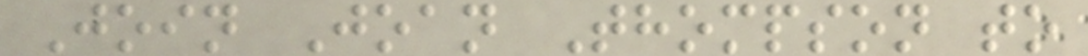Join Joan Thompson to
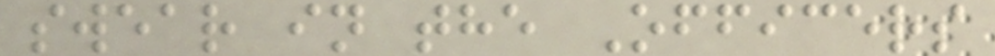swear in the Officers
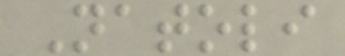Natoli
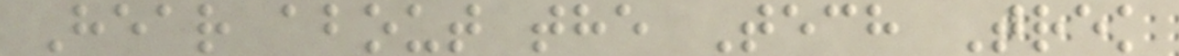Hear about the Tech Trek
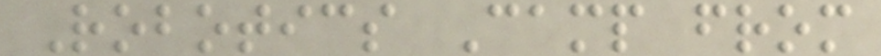Robotics Camp from
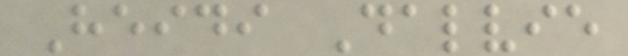Heidi Dalvie
